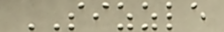SIZZLE
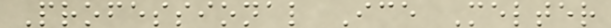Professional Ice Melter
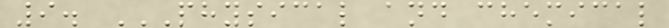9. PHYSICAL AND CHEMICAL
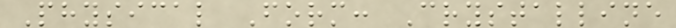Physical Form: Crystalline
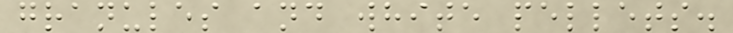granules and white pellets.
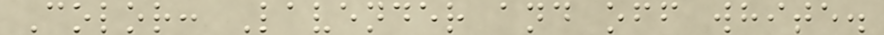Color: Lavender and off white.
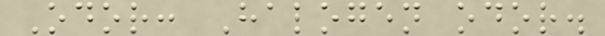Odor: Halogen odor.
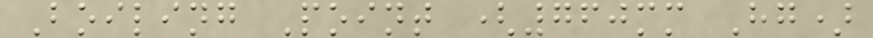Boiling Point (760mm Hg)
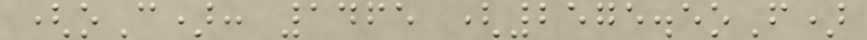(oC): 1465 (2575.5oF)
